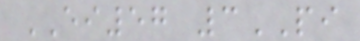EI57 3PI
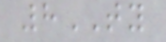8TY
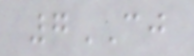7CJ
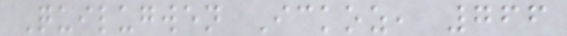Quilugwen Ickoz, 766
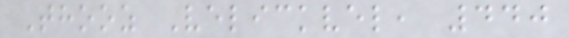Thooz Velickvel, 440
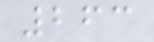263
